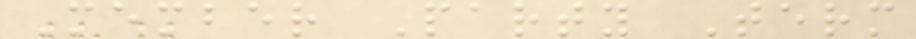Member Party Term
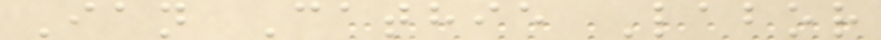Ian Cathie Labor
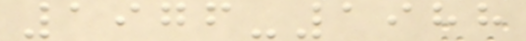1976-1988
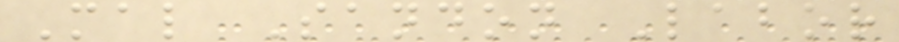Mal Sandon Labor
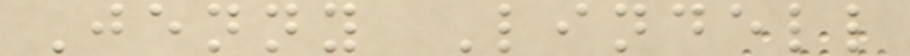Jenny Lindell
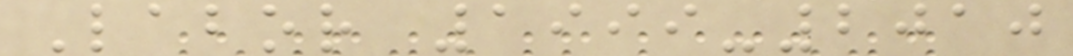Labor 1999-2010
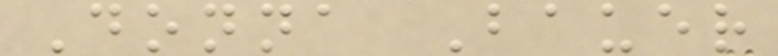Donna Bauer
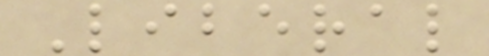Liberal
